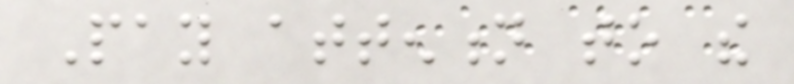Pay attention to the
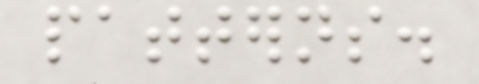patterns.
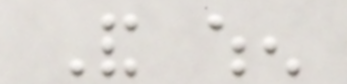And when
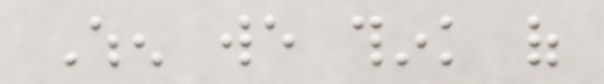When we think of
